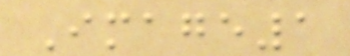Image1
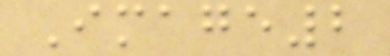Image2
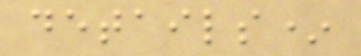details*
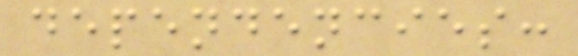dependencies:
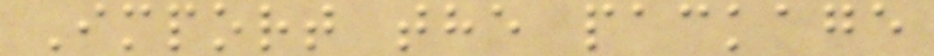Import the package
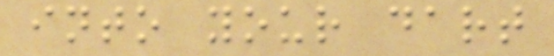into your dart
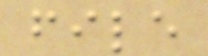file
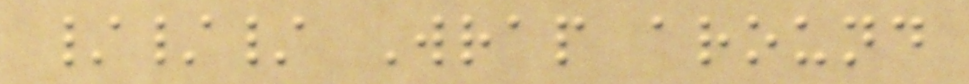/// Wrap around
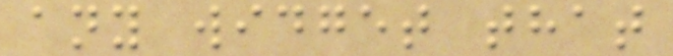any widget that
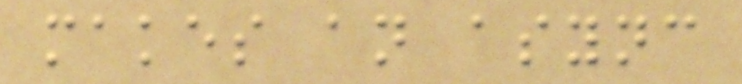makes an async
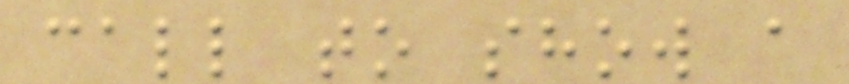call to show a
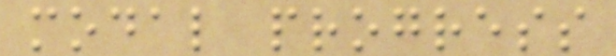modal progress
